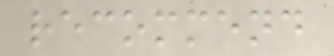recommend
